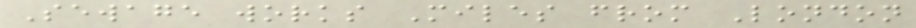Sewage works Miles from London
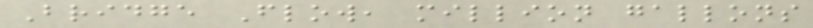Bridge Flow, million gallons
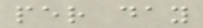per day
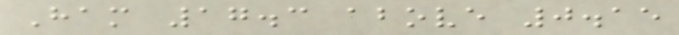Ham 17.3 above 0.15
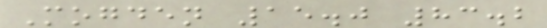Mogden 15.0 83.2
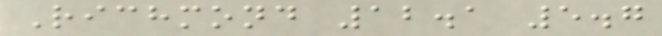Richmond 12.1 5.7
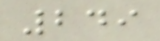249
